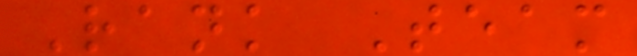Rank Team
